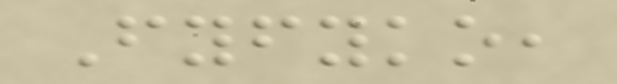Fyfyko,
